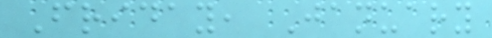Friday, January
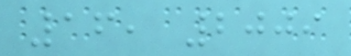16, 2009
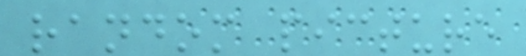random picture
